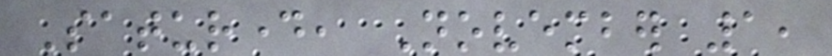Saturday, November 1,
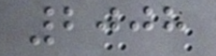2008
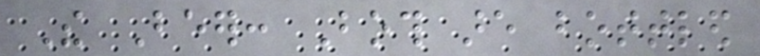The Beer: Both are bottled
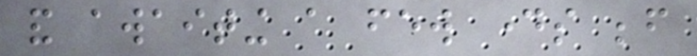and awaiting a few days before
